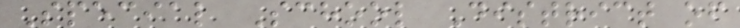Special School District of
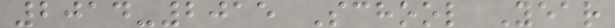2014-2015 School Year
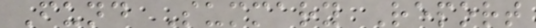Fund Summary Report
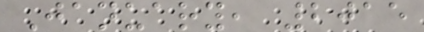January, 2015
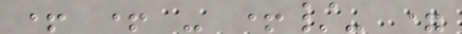+ + - +/- =
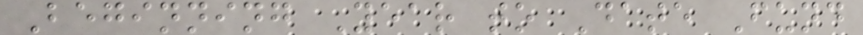Beginning Year to Date Fund
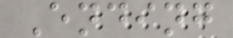Ending
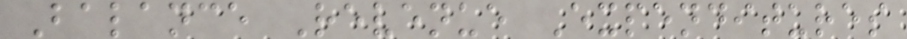Balance Revenue Expenditures
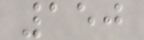150
